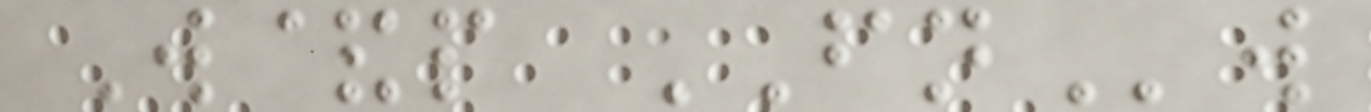W&p FNw
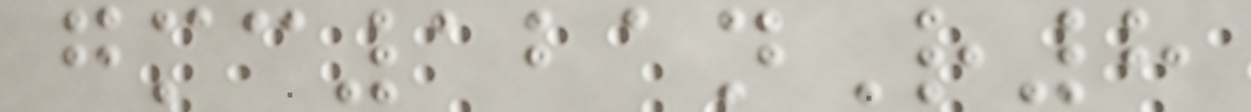gmc121nR8
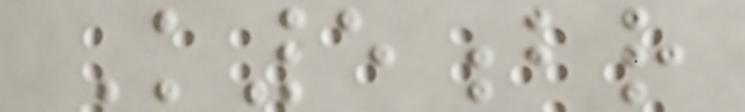K5br
